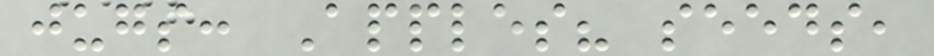jugs: Apples? seeds,
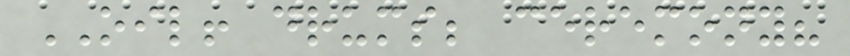OIL! drums; ceremony?
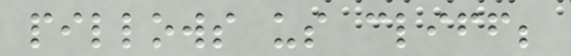pillows us cliff;
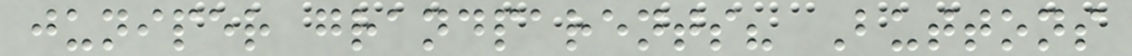juniper grandparents? Buttons
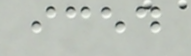iced
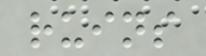ruins
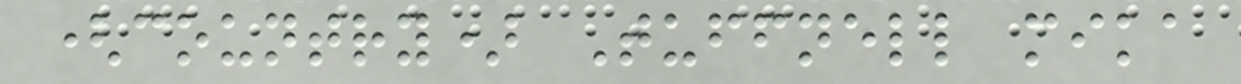(country) Tuffnell mika
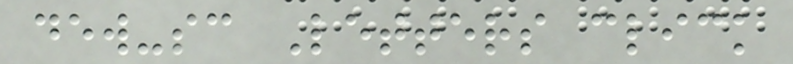dew-sc Letters click
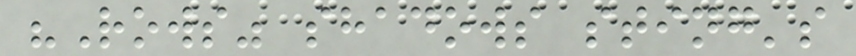"Rows" shadows sting's
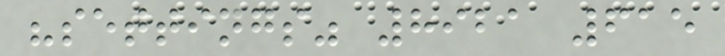"settings" 8921 615
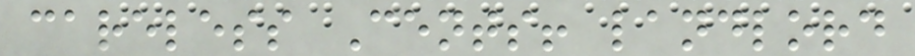careless Cents! landlord
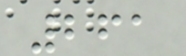261
